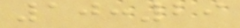10:29
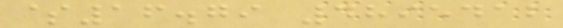$16.79 4895412
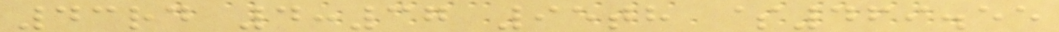43rd 4:37 95th $469.55
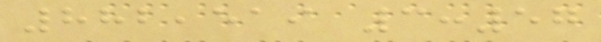882,519 3:57
